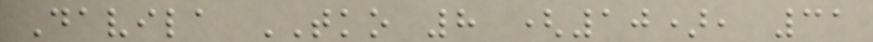Davila TKO 8 (10), 31
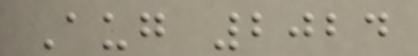Aug 2024
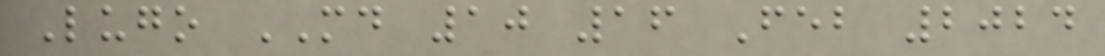Lugo MD 10 16 Feb 2024
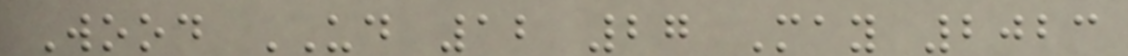Wood UD 12 27 May 2023
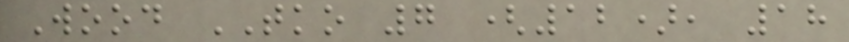Wood TKO 7 (12), 18
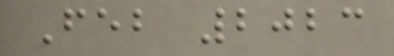Feb 2023
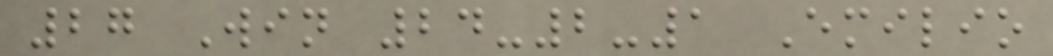27 Win 24-2-1 Emilio
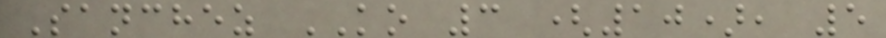Sanchez KO 3 (10), 5
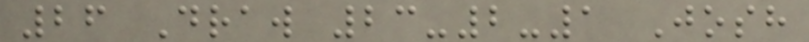26 Draw 23-2-1 Josh
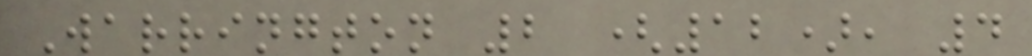Warrington 2 (12), 4
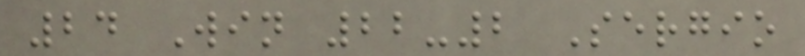24 Win 22-2 Sergio
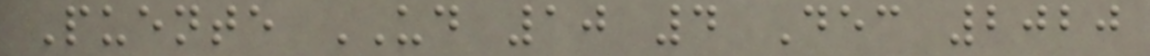Puente UD 10 4 Dec 2020
